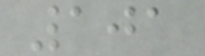101
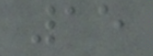15
